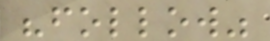"follow"
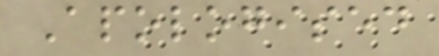Apologised
